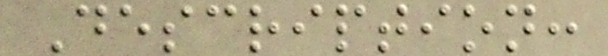Description:
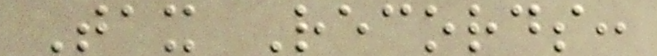Tax Records:
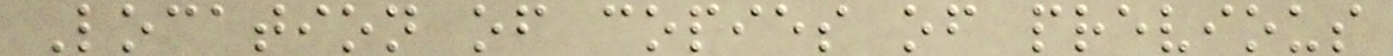Location of copies of previous
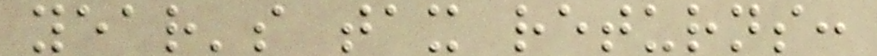year's tax returns:
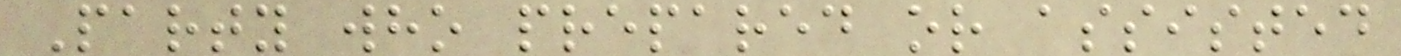Party who prepared or assisted
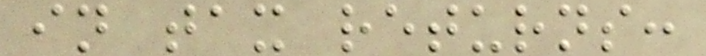in tax returns:
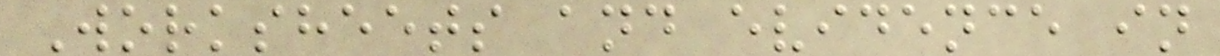Worksheets and evidence in
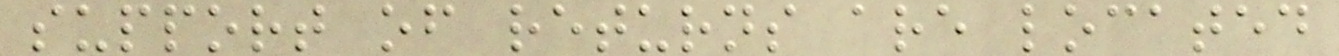support of returns are located
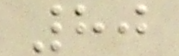80
